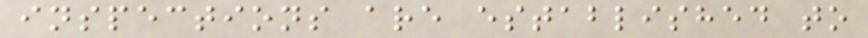inspections are established to
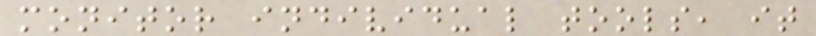monitor individual tools, it
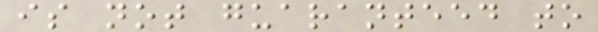is not guaranteed to
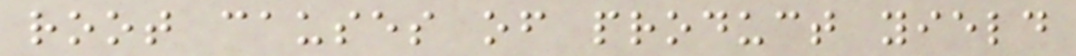root causes of product yield
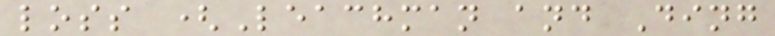loss (Leachman and Ding
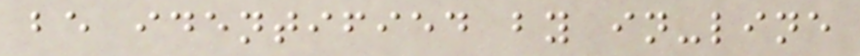be identified by in-line
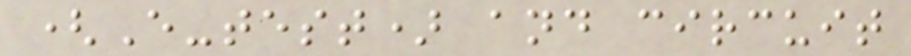(E-test) and circuit
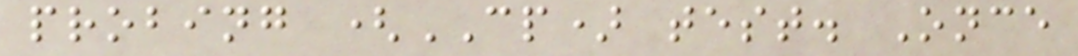probing (CP) test. Once
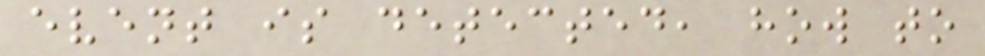event is detected, how to
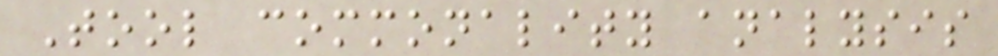Tool commonality analysis
